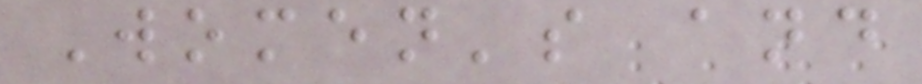Women's and
